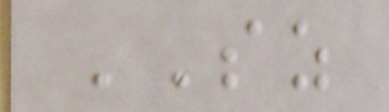SZ
